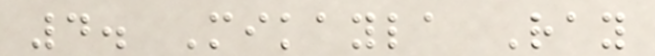4. Mikayla Ray
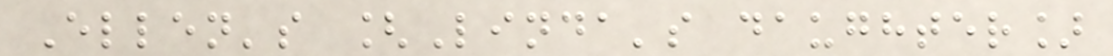Ellen's [Linda's daughter]
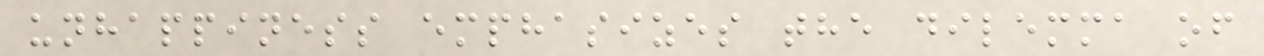unhappiness emphasizes the dilemma of
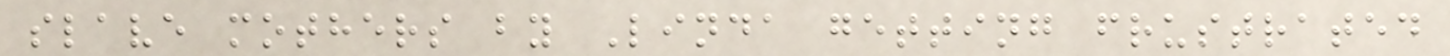slave mothers by Linda getting frustrated
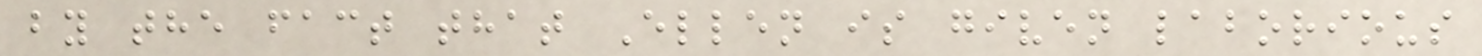by the fact that Ellen is given laborious
